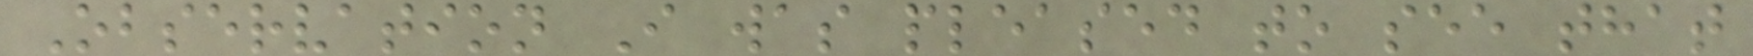Observation I was pleased to see that
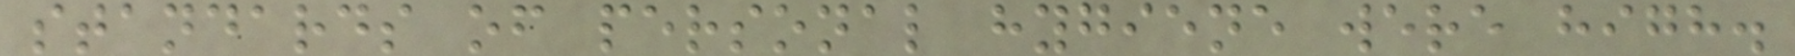standards of personal hygiene were high.
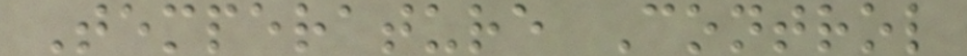Temperature Control
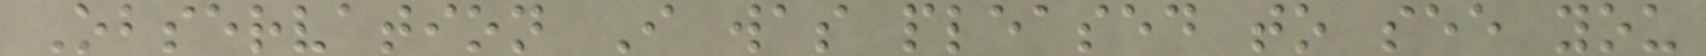Observation I was pleased to see you
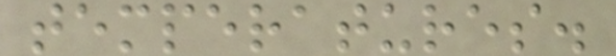temperatures.
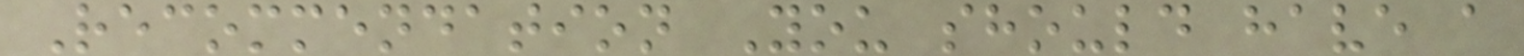Recommendation You should have a
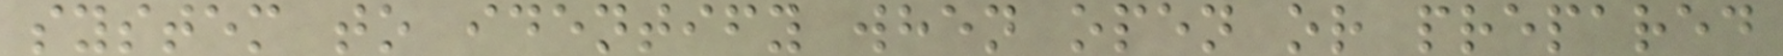system to identify when open or prepared
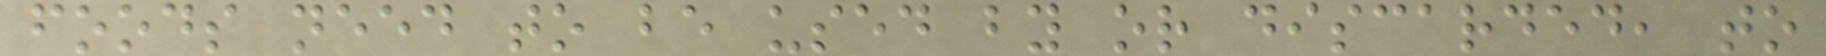foods need to be used by or discarded, to
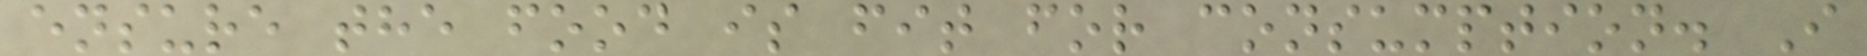ensure the food is fit for consumption. I
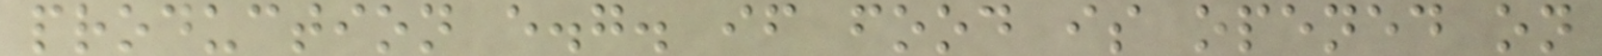production e.g. if food is opened on
